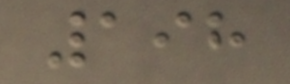198
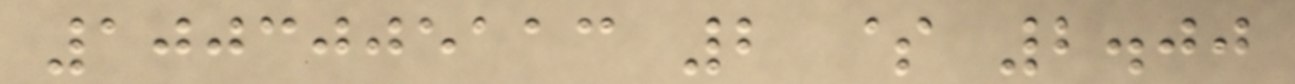1003005113 2 $ 2.00
